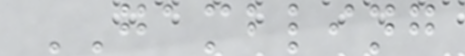GAMBLING
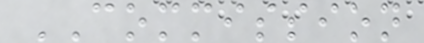COMMISSION
